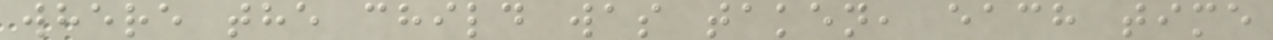where the child was taken, each time
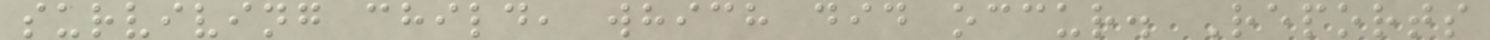surviving child, which did occur. Reports
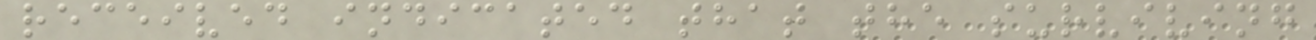received indicated that the surviving
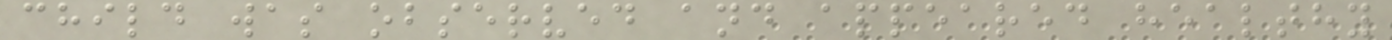child was observed and appeared healthy
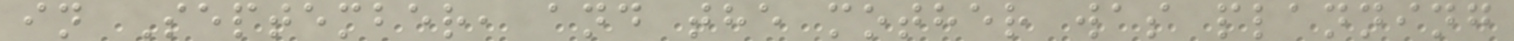in September, and the mother was planning
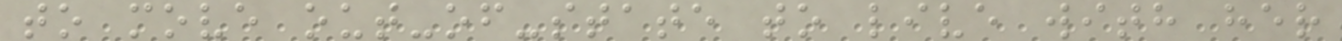to move out-of-state to live with her
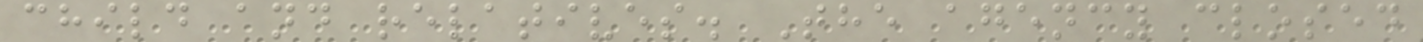child and relatives. The agency closed
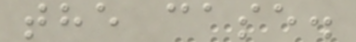the case.
